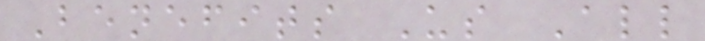Benefits Us All
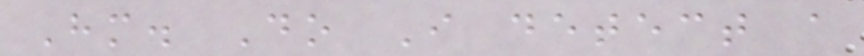Hm. Do I detect a
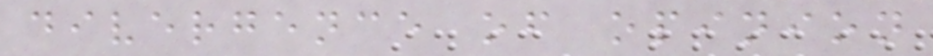divergence of opinion
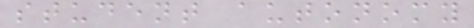student autonomy
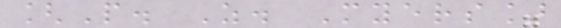[P. Z. Myers]
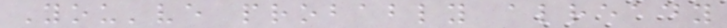You've probably already
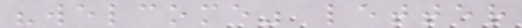"welcome" letter
